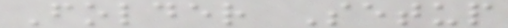Folder Setup
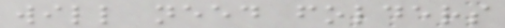will need folders
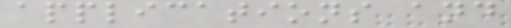applications and
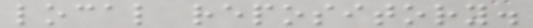local repository.
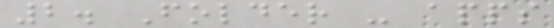2. Folder - apps
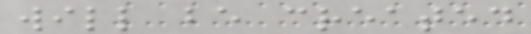will be created
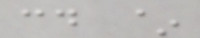cd ~
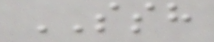SSH
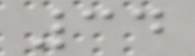34
